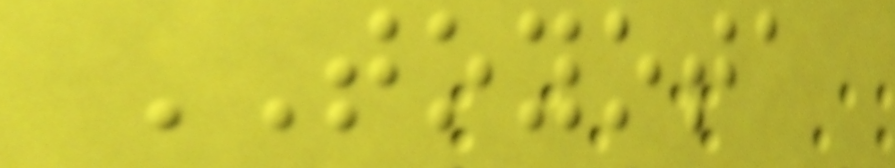TOYOTA
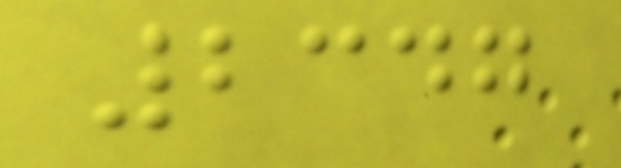2347
